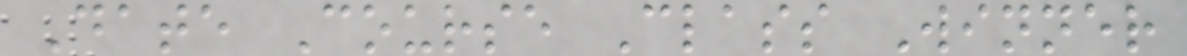Date Course Class Winner
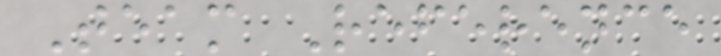Team Reference
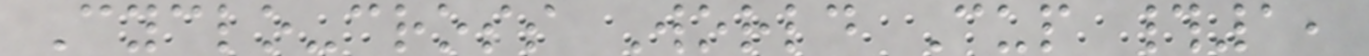Cyclo-cross World Cup #1,
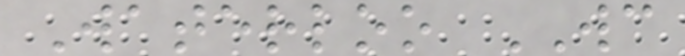Waterloo WC
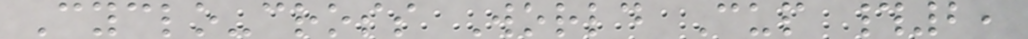Cyclo-cross World Cup #2,
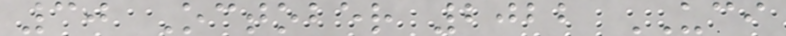30 October 2022 UCI
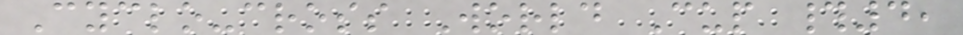Cyclo-cross World Cup #4,
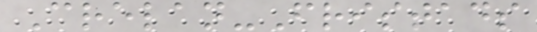Crelan-Fristads
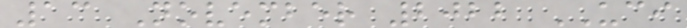13 November 2022 UCI
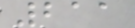211
